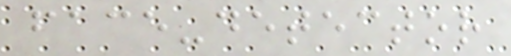face-detector
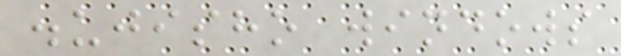.ujisho windows
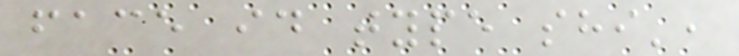face id type shi',
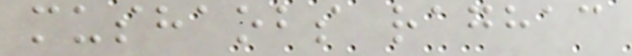mushaobs raghac
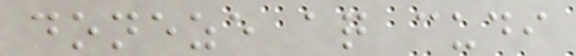doneze aq cudi
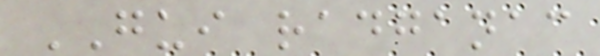GUI radganac
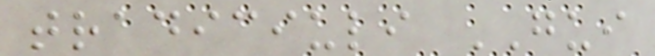tradiciuli GUI
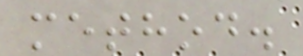method.
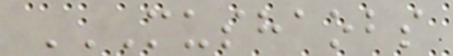MUSHAOBS
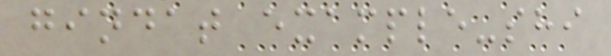gindat example-shi
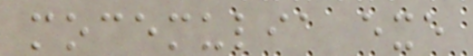mocemulia exe
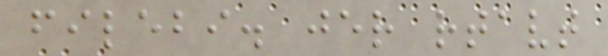filebi. jer rtavt
